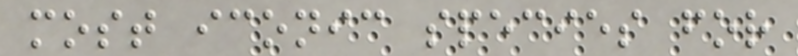most iconic species for
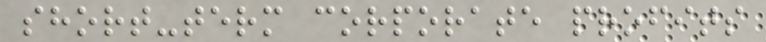short-term corporate profits
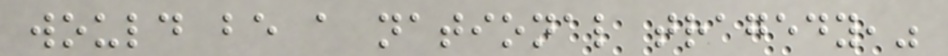would be a national tragedy,"
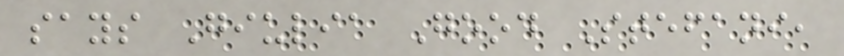says Giulia Good Stefani,
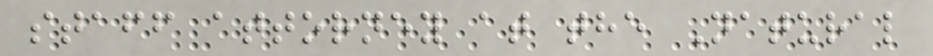staff attorney at the Natural
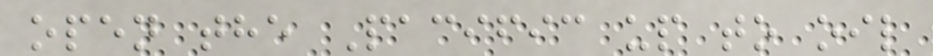open the Pacific up to oil
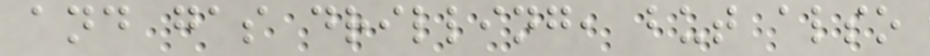and gas drilling, but also
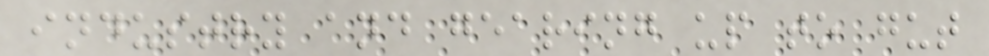industry and gearing up to gut
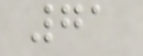71
